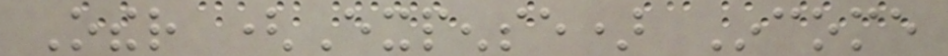Other (Expense) Income
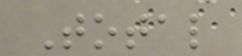Total
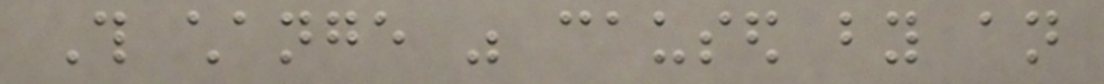This change was caused by an
